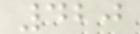420
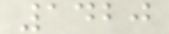1420
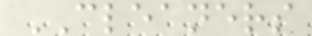CLEANERS
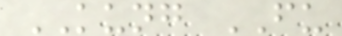KUNG FU
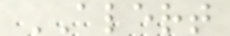ALERT
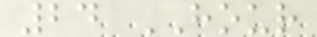24 HOUR
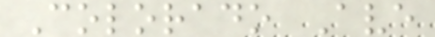Colorado Ave
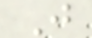J
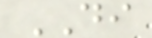DI
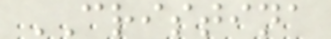CRISTINA
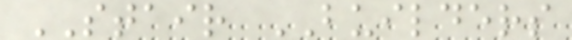STAIR BUILDERS
